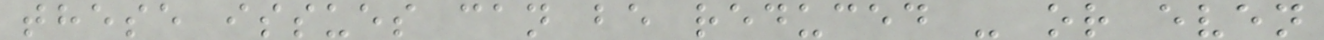these issues can be reduced - or even
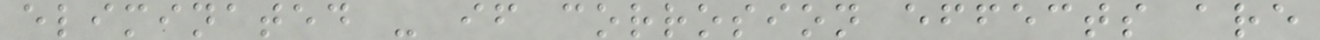eliminated - if corrosion effects are
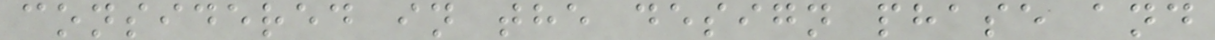considered in the design phase and
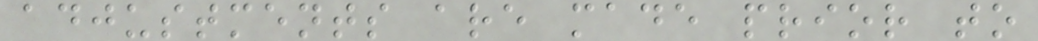adjustments are made prior to
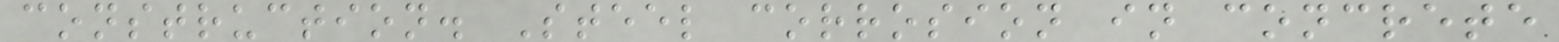construction. Steel corrosion in concrete
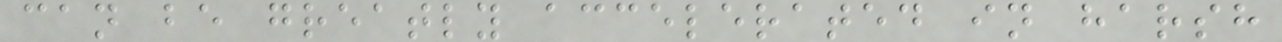can be greatly accelerated in harsh
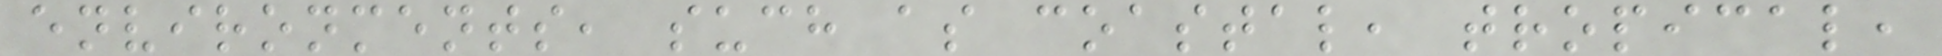environments, such as coastal, tropical,
